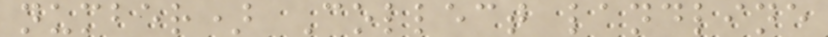number) Collect landline
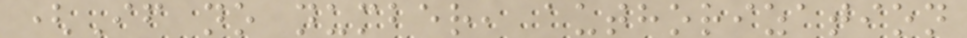(If no number, authorization
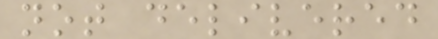not delivered
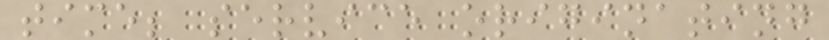time; service originating
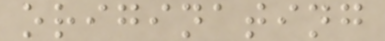originating
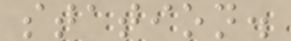station.
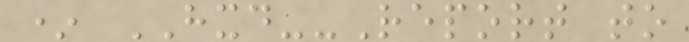* HXD--Report to
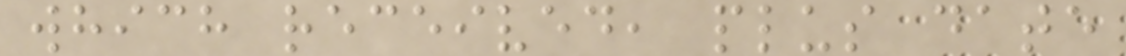which received, plus date
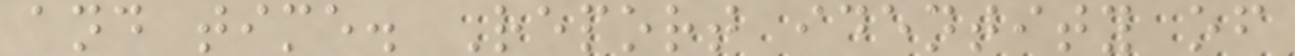and time. Report identity of
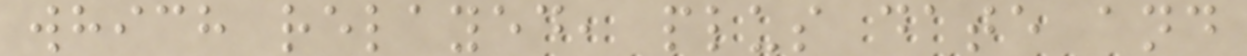which relayed, plus date and
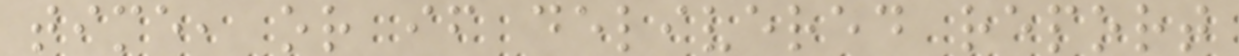time, or if delivered report
